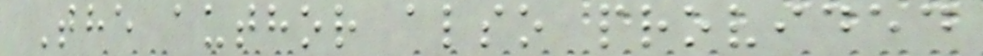The author also provided
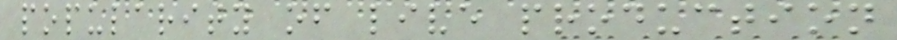popularity of live production
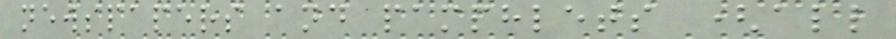newspapers and pamphlets (all
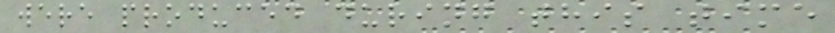were produced during this time
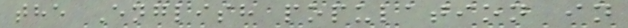the English population in
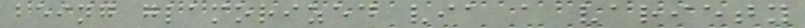being glamorized via a variety
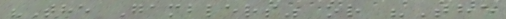"The Gamblers" or "The
